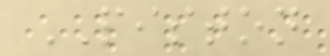PISTON
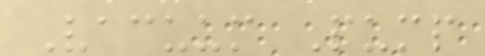Vacuum Pump
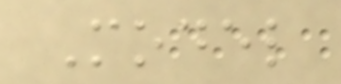Model
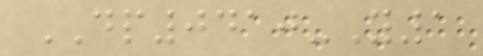DP0410-Y1
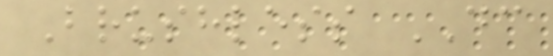Brushless DC
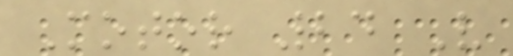Motor 24 V
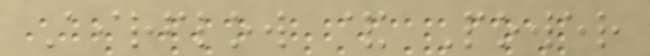Airflow & Power
